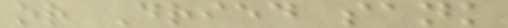or Dried sank
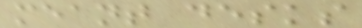meant desks
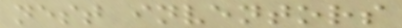nest inventors
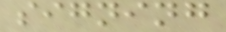signing
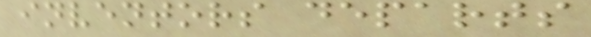inventors departs
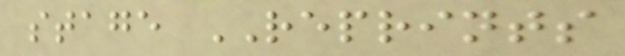stage REPRINTS
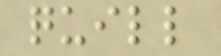quill
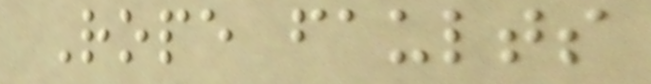Rope faults
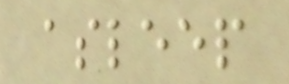asleep
